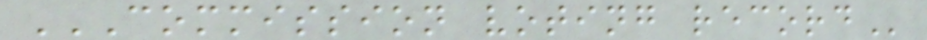COMMISSION VOTING RECORD
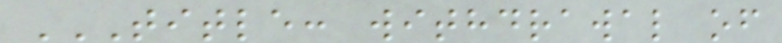TITLE: WITHDRAWAL OF
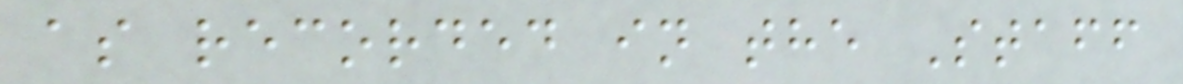as recorded in the Staff
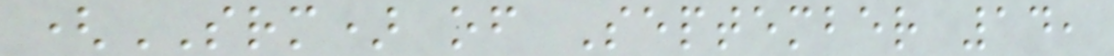(SRM) of September 14,
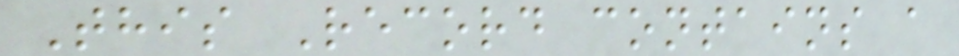This Record contains a
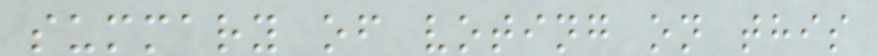summary of voting on this
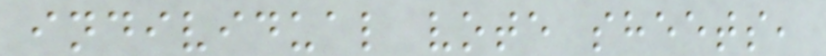individual vote sheets,
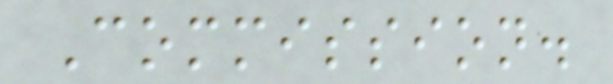Commission.
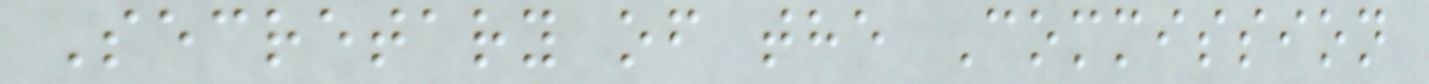Secretary of the Commission
